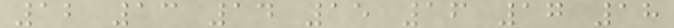12 13 14 15 16 17 18
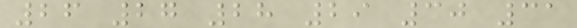26 27 28 29 30 31
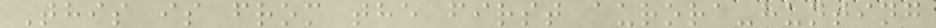This is from the first aurora-hunting
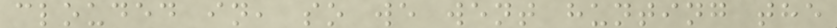clouded in, so we went hunting the
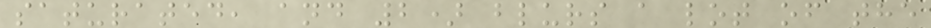saturated, and 2) blurs a lot of the
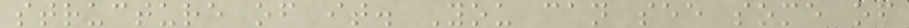structure of it. You can see some of
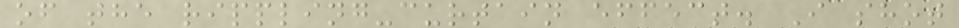of the rippling-curtain effect. I shot
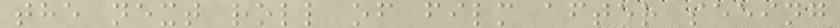the next roll of film after seeing
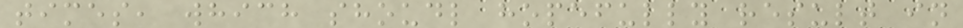times, which shoudl hopefully result in
